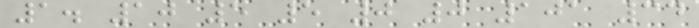1. 10 5 5 0 0 101 34
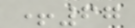+67
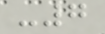-7
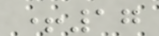+17
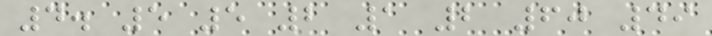4. 5 5 2 1 2 60 49
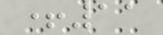+11
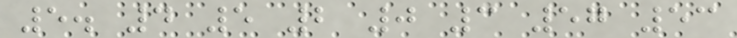5. 4 5 2 0 3 57 53
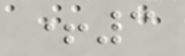+3
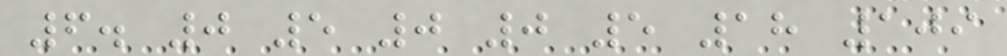6. 0 5 0 0 5 18 109
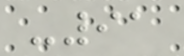-91
